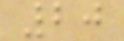20
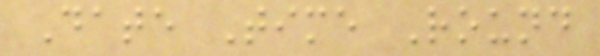Date Time Round
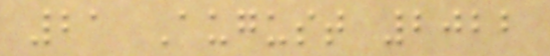21 August 2022
